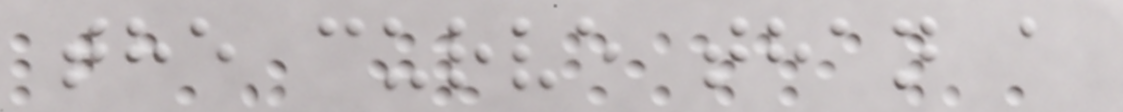the curve than a
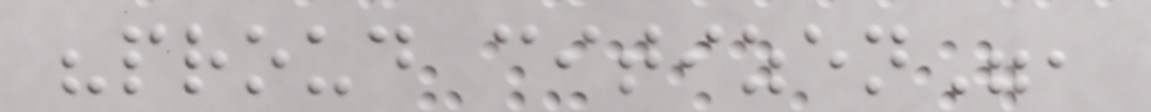"proud citizen",
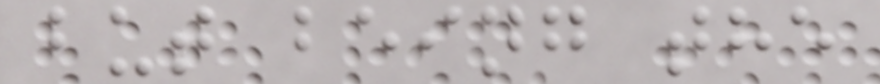but being the
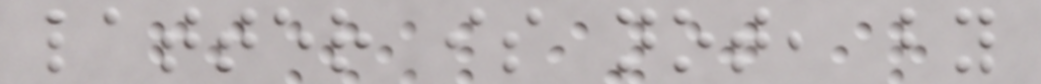latter is not, by
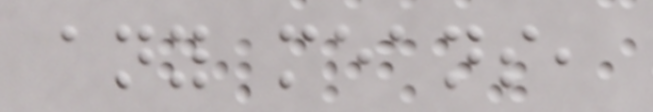any means,
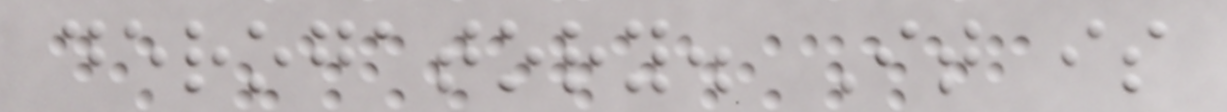derogatory. It is
